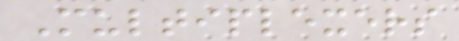Multiplexers
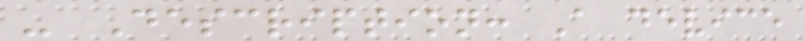- Description: A device
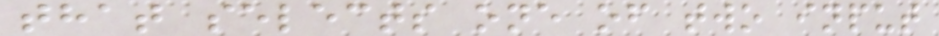that selects one of two input
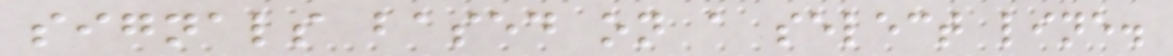signals based on a select line.
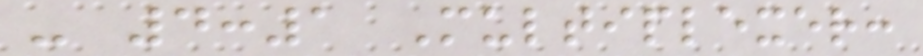- 4:1 Multiplexer:
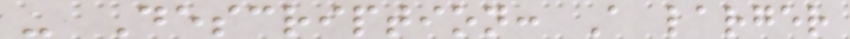- Description: A larger
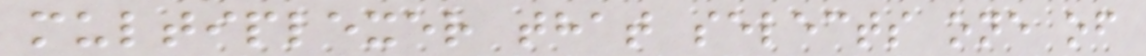multiplexer that selects one of
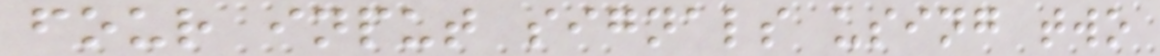four input signals using two
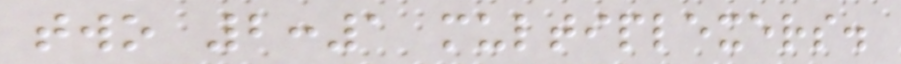two 2:1 multiplexers.
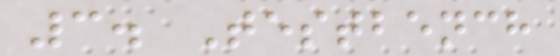3. Testbench
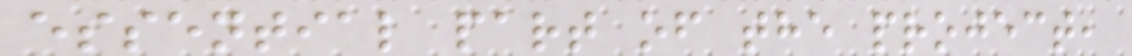essential part of the project,
